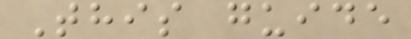This guide
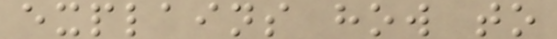explains how to
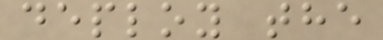deploy the
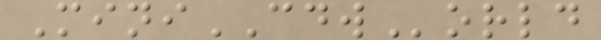MiniCDWorld
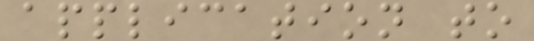application to
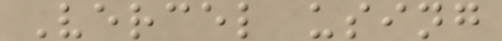Vercel using
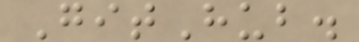GitHub.
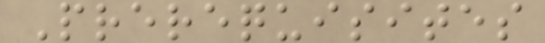Prerequisites
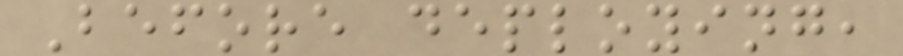Before deploying,
